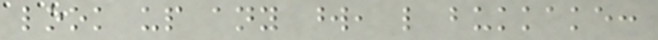look up any word, like bukkake:
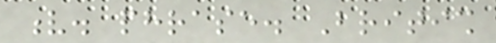v. phrase. British
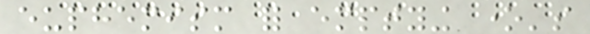euphemism for emptying one's
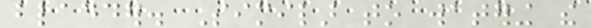bladder. Similar to watering the
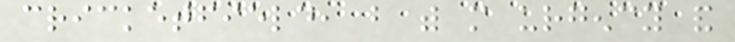cricketfield, but with more urgency and
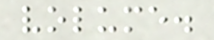volume.
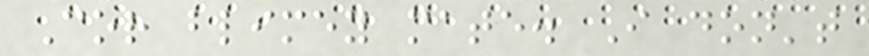Cor blimey mate. I don't
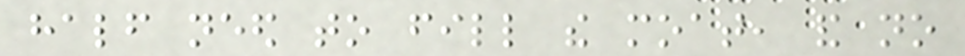half need to fill the moat, and no
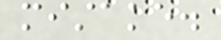mistake.
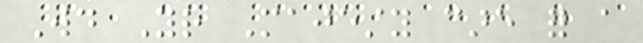Would Your Majesty care for a
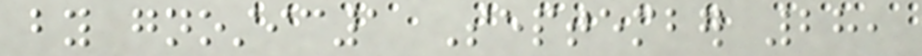by gnostic1 September 28,
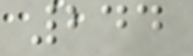244
